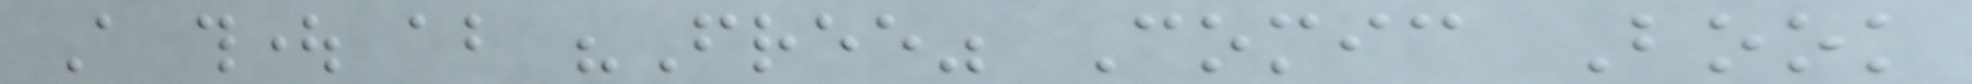A thought about "Free" Comic Book
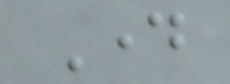Day
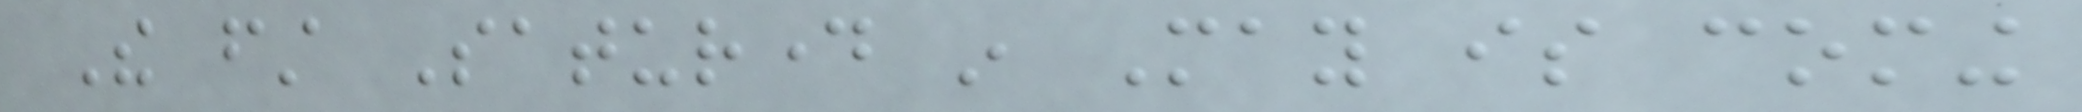The first Saturday in May is coming
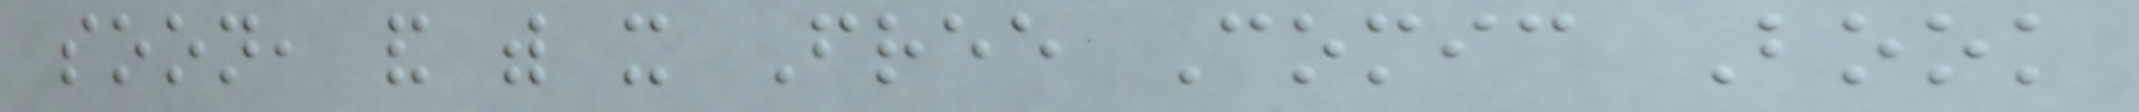soon, and with it Free Comic Book
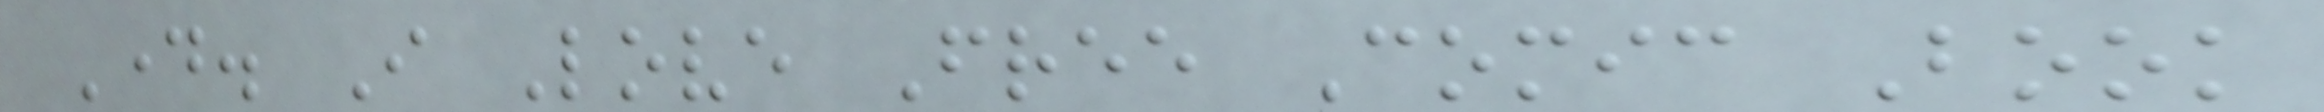Day. I Love Free Comic Book
